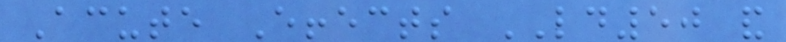Acute Effects LD50 and
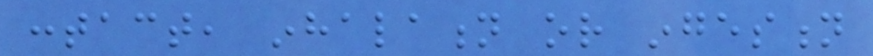contact, inhalation or ingestion
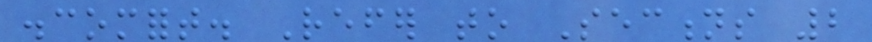discomfort. Refer to Sections 2
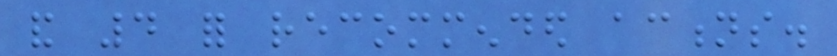and 4 for recommended actions.
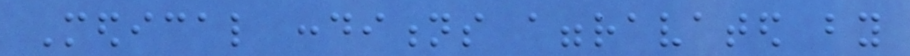Medical conditions aggravated by
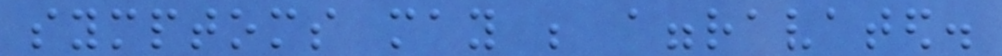symptoms may be aggravated.
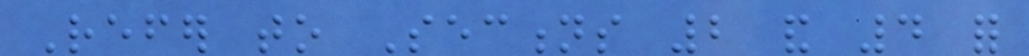Refer to Sections 2 and 4 for
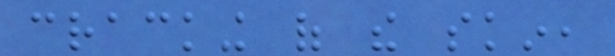cracking of the skin,
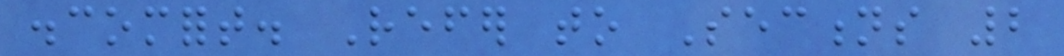discomfort. Refer to Sections 2
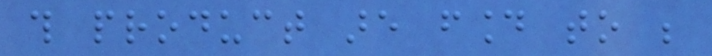this product are found to be
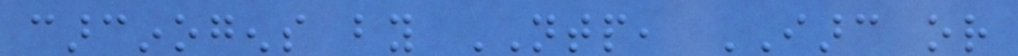carcinogens by NTP, IARC or
